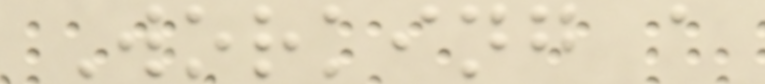Working a
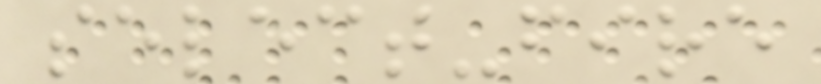select-fire
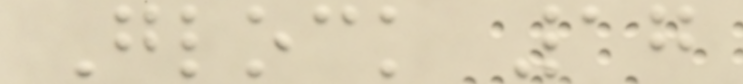Glock 17
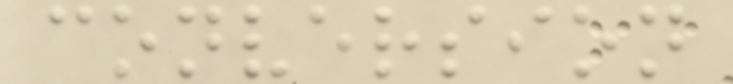conversion
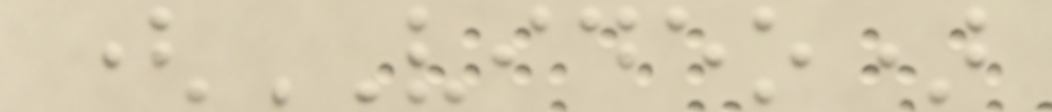(VIDEO)
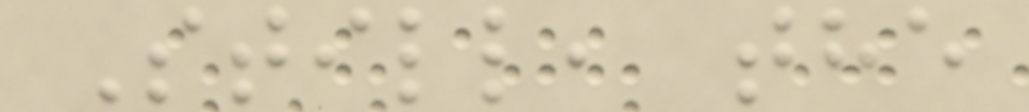Still, the
